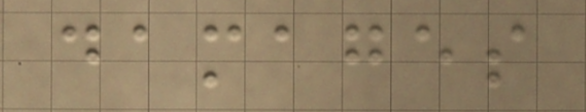damages
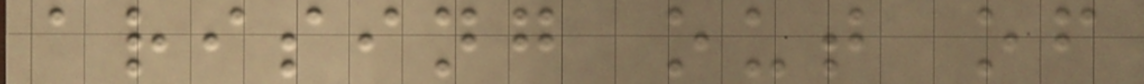arising out of
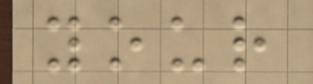your
